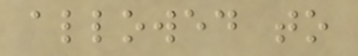allowed to
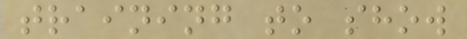training to show
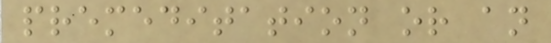premeditation or an
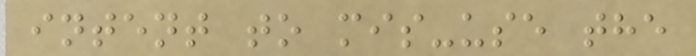intent to mis-use the
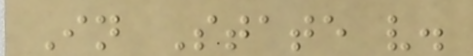In State v.
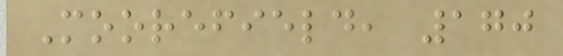Moorefield, 170
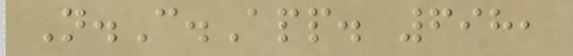N.C.App. 698,
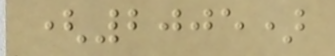(2005)
